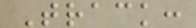Track:
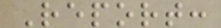Report:
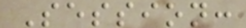Session:
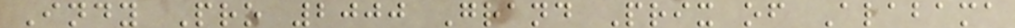Indy Pro 2000 Grand Prix of Alabama
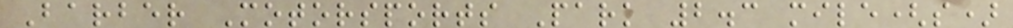Barber Motorsports Park 2.3 mile(s)
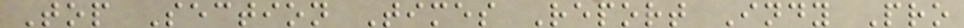Top Section Times Report Indy Pro
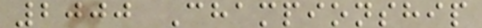2000 Championship
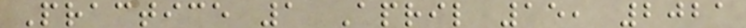Practice 1 April 15, 2021
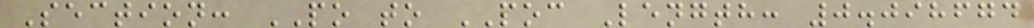Section: PO to POC Length: 0.098674
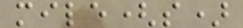mile(s)
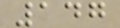147
